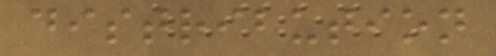distribution
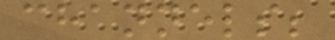channels;
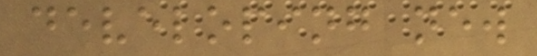developing new
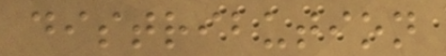distribution
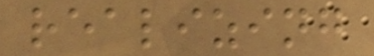realizing
